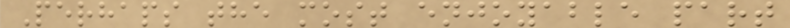Perhaps the most enjoyable part
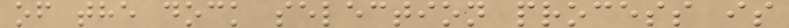of the dock selection process is
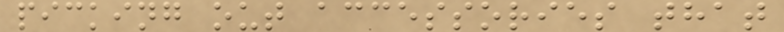picking out accessories that
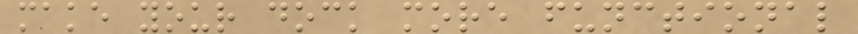make your dock more functional
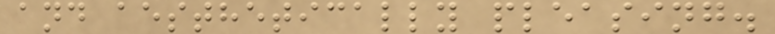and aesthetically pleasing.
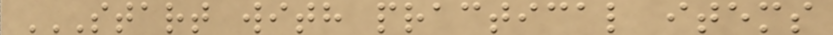START WITH PRACTICAL ITEMS
